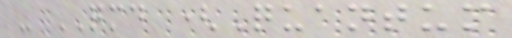- QMD (Quantum
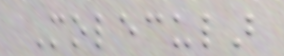Molecular
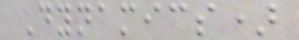Dynamics)
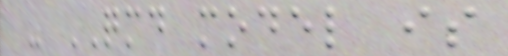- QMD model is
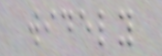widely
